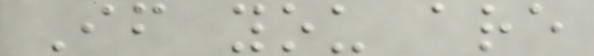If you are
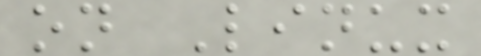on Linux
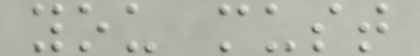you must
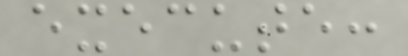execute:
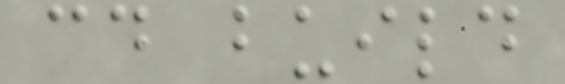cd build
